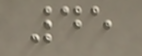45
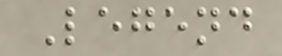Legend
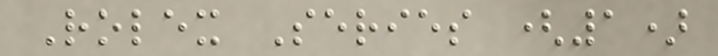Rolex Series (1)
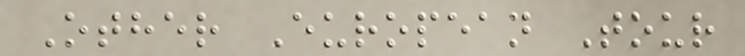Other European Tour
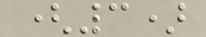(3)
